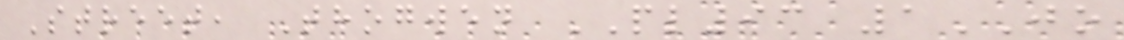Street, Thogwen PL93 1JO
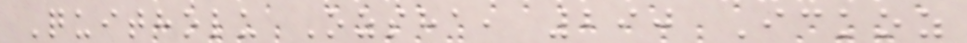Quitholu Ozsha, 290 Ickoz
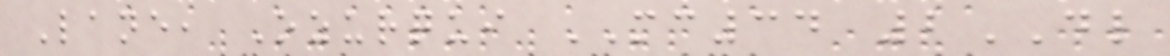Lane, Ozurqui MC34 2DL
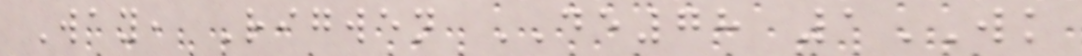Way, Rigwen DE78 1WK
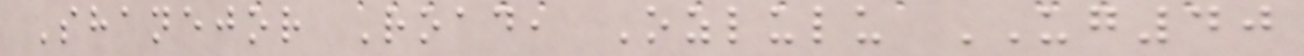Shanejor Road, Ozlulu UG40
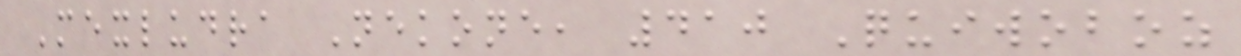Mexludra Nekone, 410 Quiwoboz
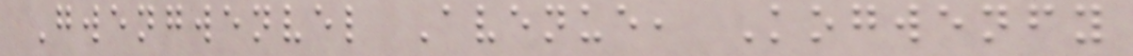Gwengwenvel Avenue, Kogwenfy
